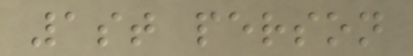1st person
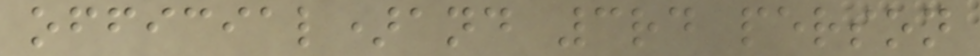official)and 3rd person
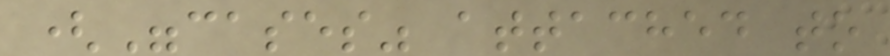("cases" attached to
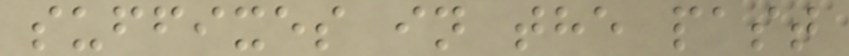suffixes in the past
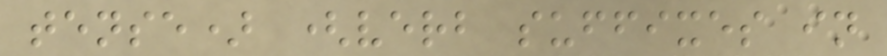tense) (verb suffixes in
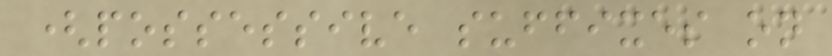(possessive suffixes on
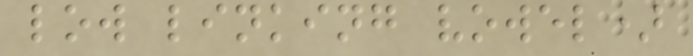low linking vowel)
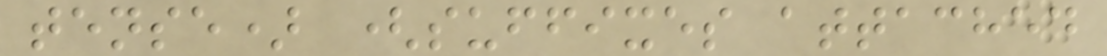tense) (suffixes attached
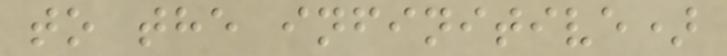to the infinitive)
